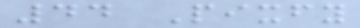44 Pixfy
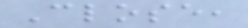Close,
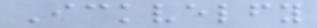Ickvelfy
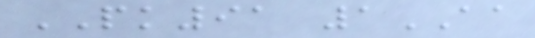PK91 1AA
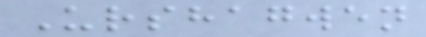Urshagwen
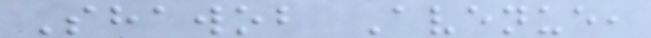Shawob Avenue,
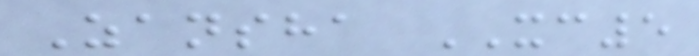Zansha XC5
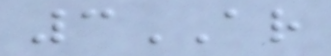3AR
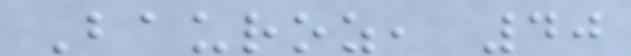Bauroz, 40
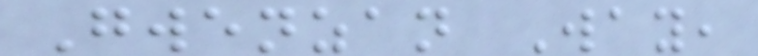Gwenzan Way,
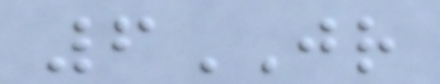6JR
